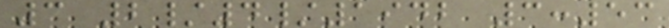3 2/4/1942 3:53
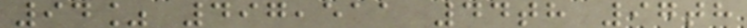94% 497,511 44th 97th
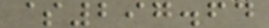$297.64
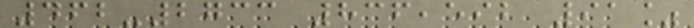462-2733 836,592 91%
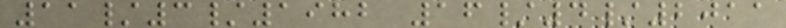11/3/1982 16/4/2011
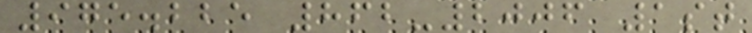975.225 862-2006 1st
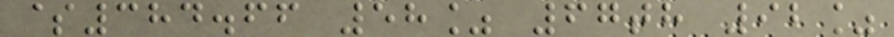$384.66 58% 67th 92%
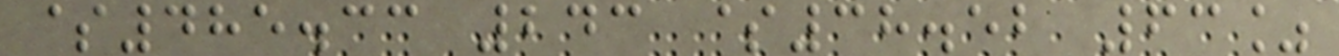$485.33 243 $38.52 63%
